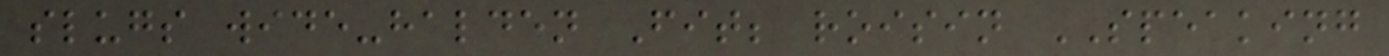slugs wide-halden Fit; roisin SPEAKING
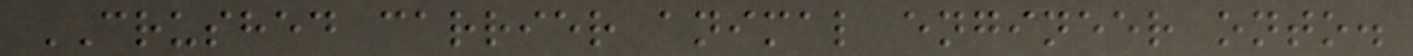CRUSHED carrier animal engineer onto.
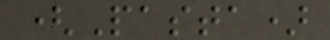(Pasta)
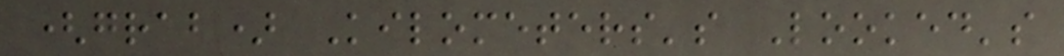(grab) Kilometers's Looked's
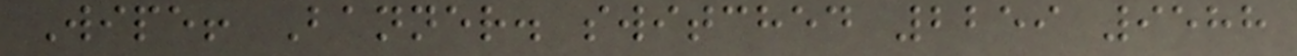Wipe! Banner. switched 2259 9588
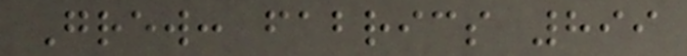Grew: fabrics 899
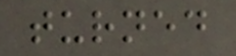turned
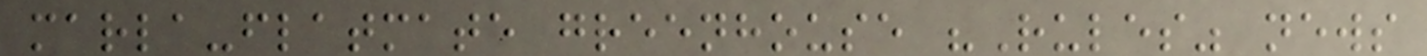marla-flatmate greenhouse "Rules" news
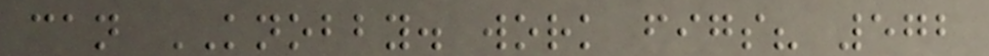can KNOBBY. work figs? 572
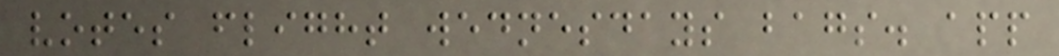votes flight wednesdays bags. app
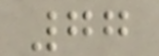77
